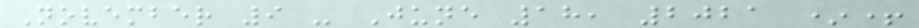November 9 - June 18, 2021 *+
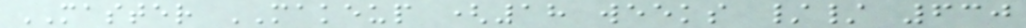MASTER MAKEUP (18 weeks // 630
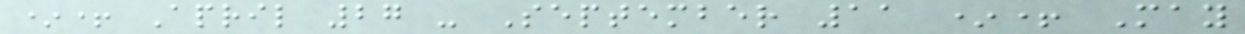*+ April 27 - September 11 *+ May
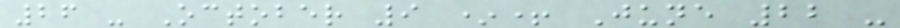26 - October 9 *+ June 22 -
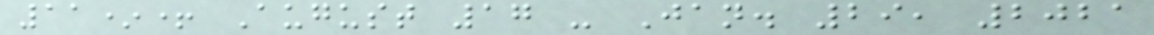11*+ August 17 - Jan. 29, 2021
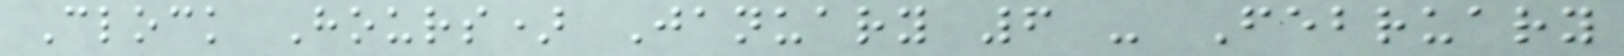Clock Hours) January 6 - February
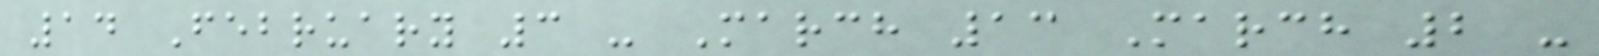14 February 3 - March 13 March 2 -
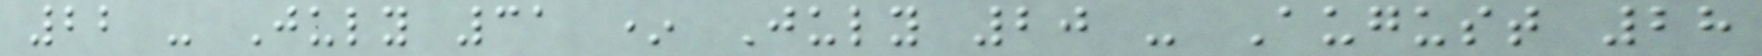22 - July 31 * July 20 - August 28
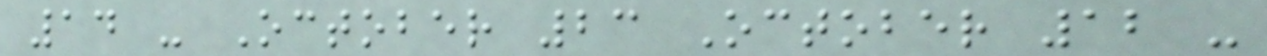14 - October 23 October 12 -
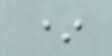*
